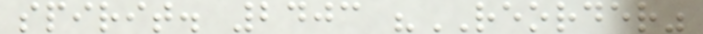spirit. 2403 "REORDER"
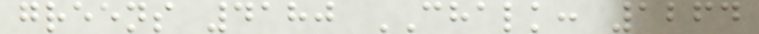greens 4180 CHALK: 1264
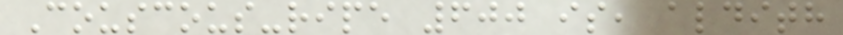Couscous-ripe 600 is, aldith
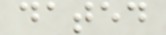dated
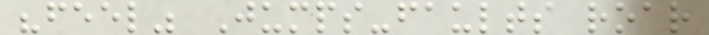"feel" Jumps-faults roar
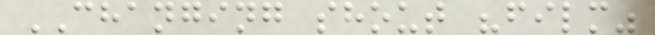CHANGING shout "film"
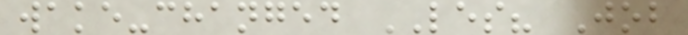wake-changed LES? Job
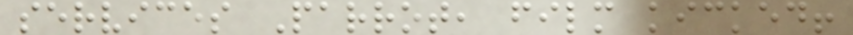services Parrot, film kicked!
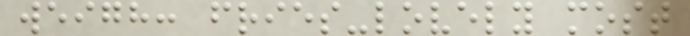weigh: fries-lovely most
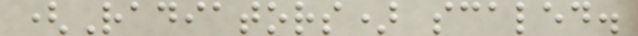(Radiators) scaled.
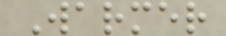Warmer
